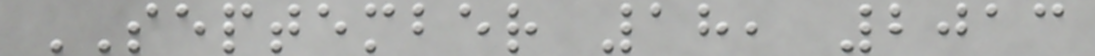SEPTEMBER 18, 2013
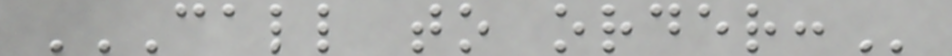CALL TO ORDER:
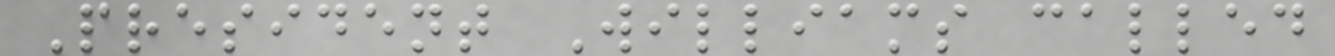President Williams called
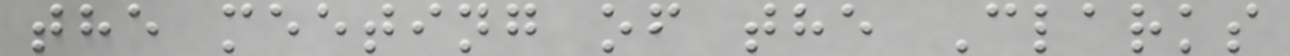the meeting of the Clarks
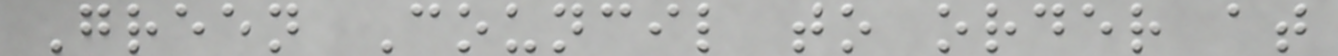Green Council to order at
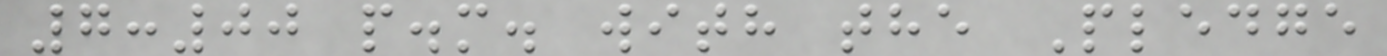7:00 p.m. with the Pledge
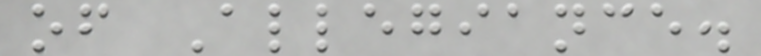of Allegiance.
